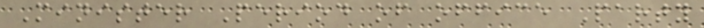Minister Period of office Party
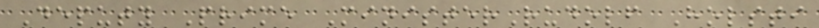Deputy Prime MinisterRudolf Holsti
